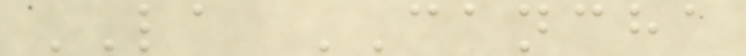LA CANCHA
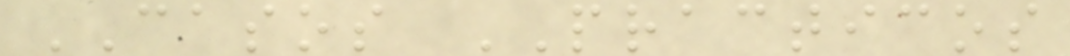CASOS PRACTICOS
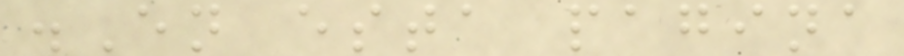.En esta pagina
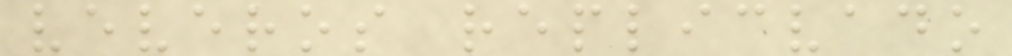veveros replicvado
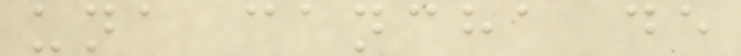una cancha de
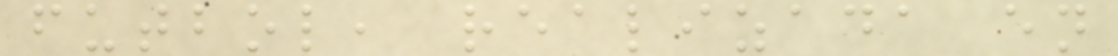futbol, realizada en
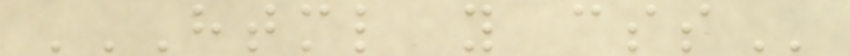HTML Y CSS
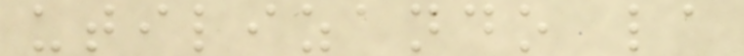utilizando la
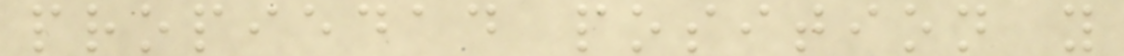propiedad position y
